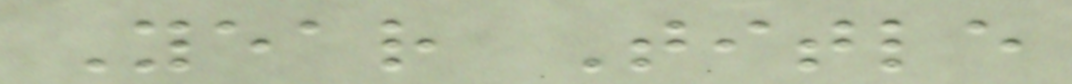Year Title
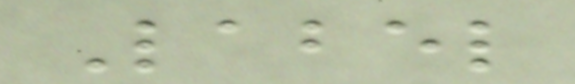Label
